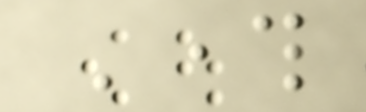Through
